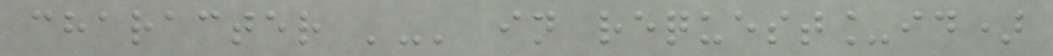character '-' in request_id)
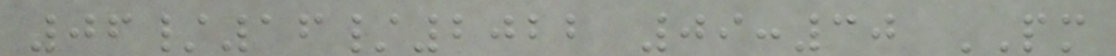06/16/2022 09:30 PM
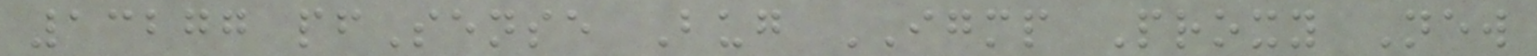13277 pfSense Bug IGMP Proxy New
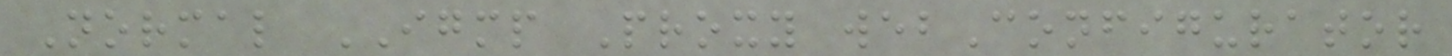Normal IGMP Proxy webConfigurator
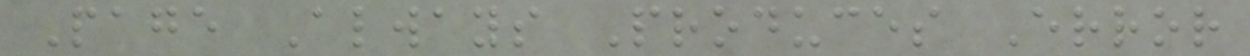Page Always Produces Error
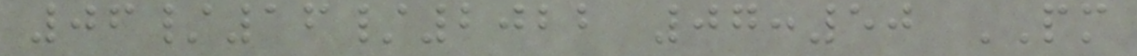06/16/2022 07:50 PM
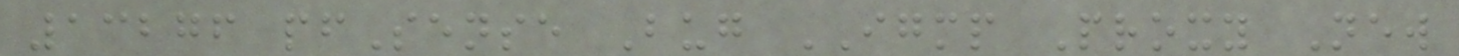13276 pfSense Bug IGMP Proxy New
